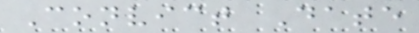Convict Date
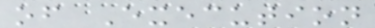of Execution
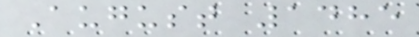August 1485
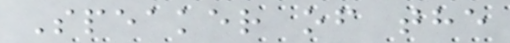Speaker of the
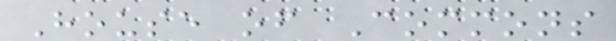House of Commons
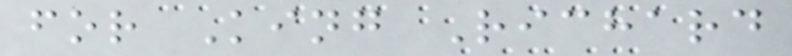for King Richard
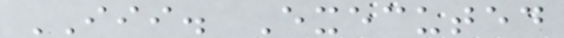III. Executed
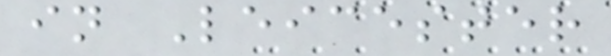in Leicester
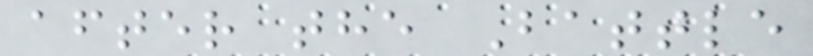after the Battle
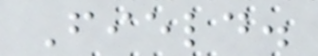Field.
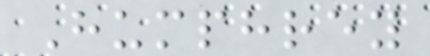Humphrey
